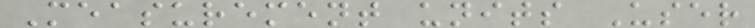Measurement units User
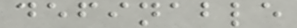definable
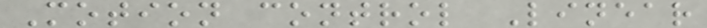Motion control Linear
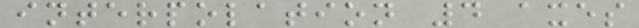interpolation 4 axes
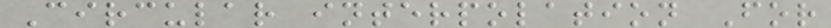Circular interpolation For
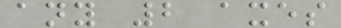any 2 axes
